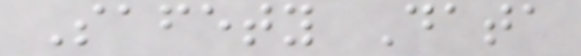Safety Data
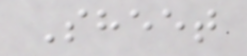Sheet
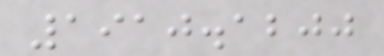1910.1200
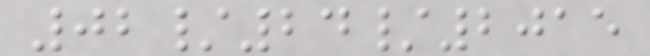02/24/2015
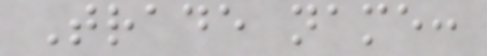Trade name:
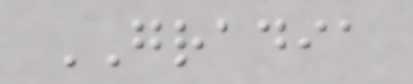GRADIA
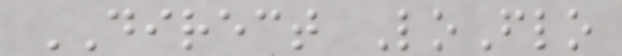DIRECT LoFlo
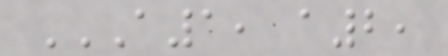A1, A2,
